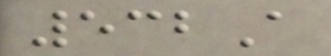532A
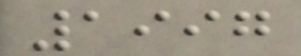1997
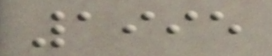1995
